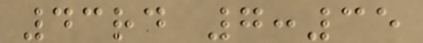43rd 7:35
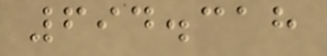694.318
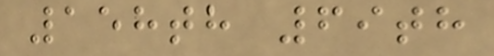158th 69th
